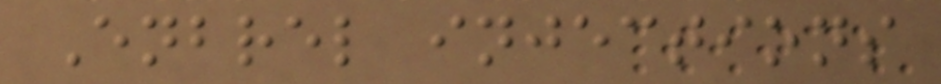Enbrel injections
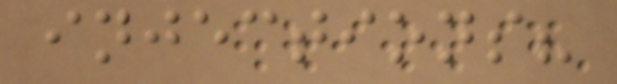injections?
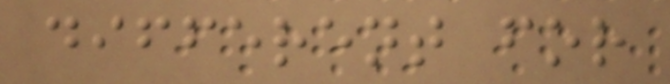different for
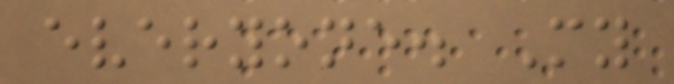everyone. My
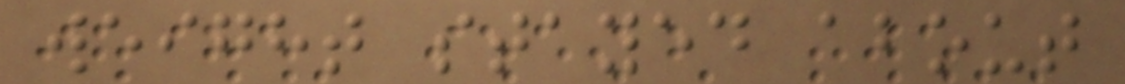weight stayed about
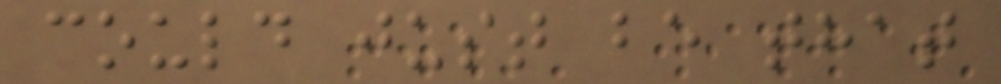could just be that
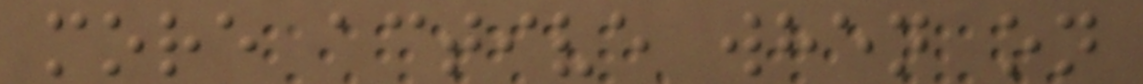more active when on
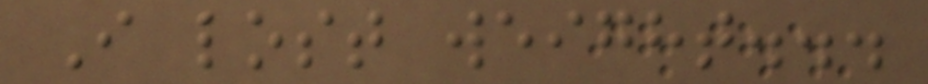I lost weight...
